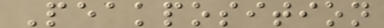Peakposition
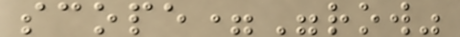scope="row"
